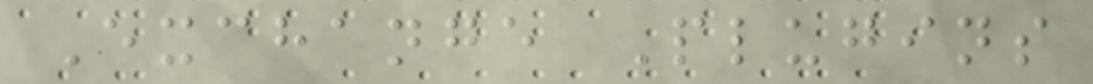Exchange Plugins
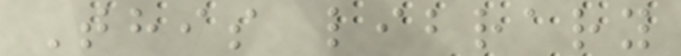This library
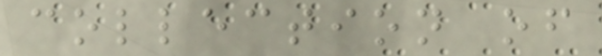collection of
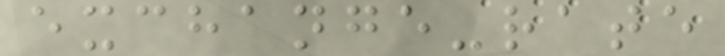exchange-rate
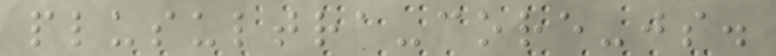plusultra-core-js.
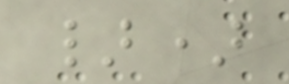})
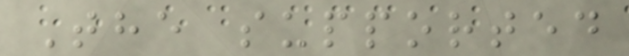The supported
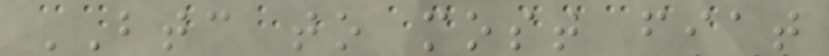BTC to most fiat
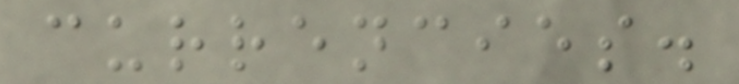currencies.
